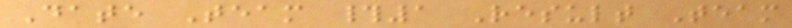Date Team #1 Result Team
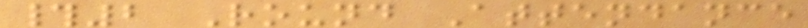#2 Round Attendance
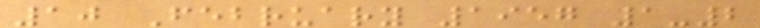10 February 1957 1-2
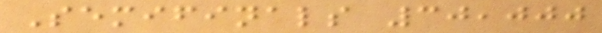Semifinals 30,000
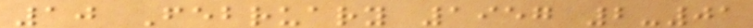10 February 1957 2-01
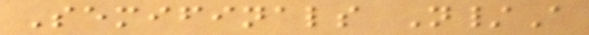Semifinals N/A
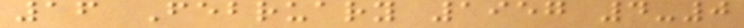16 February 1957 4-0
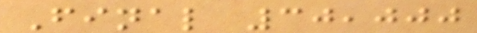Final 30,000
